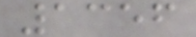1356
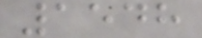1548
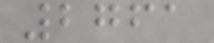2761
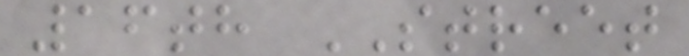16th STREET
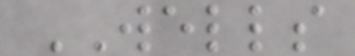WELLS
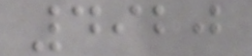4920
